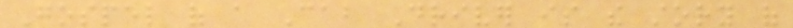Gospel of a Cab Driver is the story of
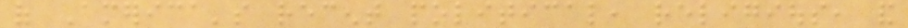of America's recent political, religious, and
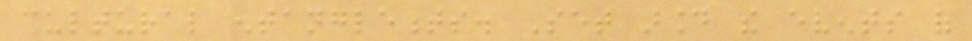cultural entanglements. Set around the events of
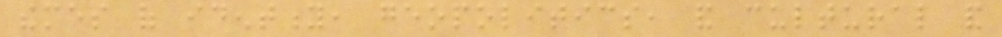themes of identity, geopolitics, and cultural and
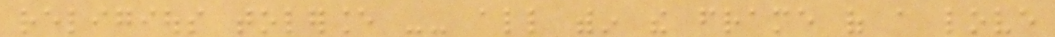religious tolerance -- all within the frame of a love
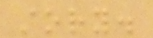story.
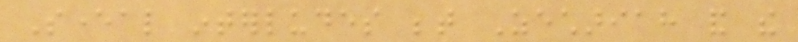Several interludes between Zechariah and the
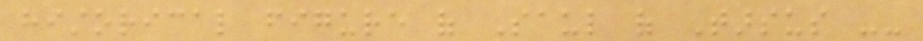historical figure of Saul of Tarsus --
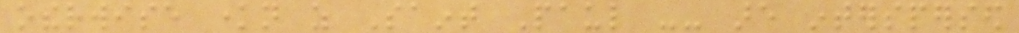otherwise known as Saint Paul -- are interspersed
